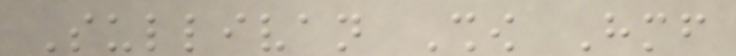Sullivan Show Himself
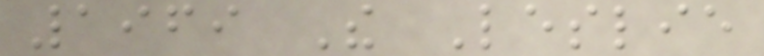1969 The Leslie
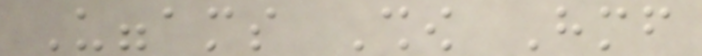Uggams Show Himself
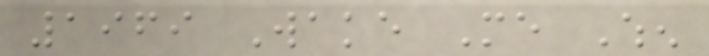1969 Wake Me When
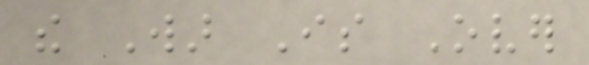the War Is Over
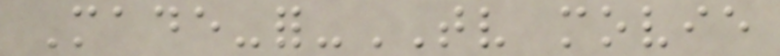Made-for-TV movie
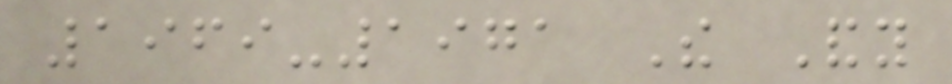1969-1971 The Andy
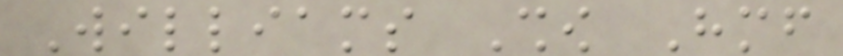Williams Show Himself
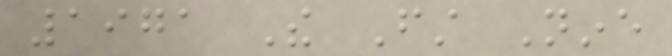1971 The First Nine
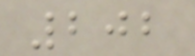202
